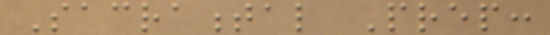Sacramental Prep:
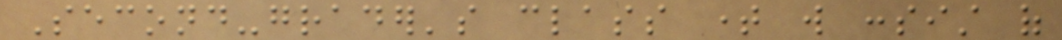Second-grader's class time will consist of
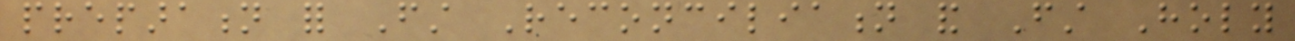preparation for First Reconciliation and First Holy
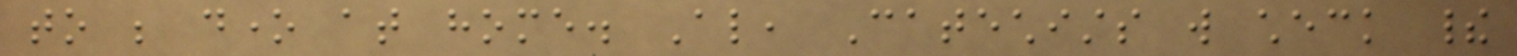to be done at home. Also, Catechists will check their
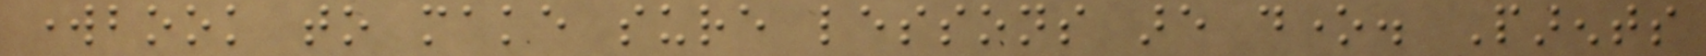workbook to make sure lessons are done. Parents
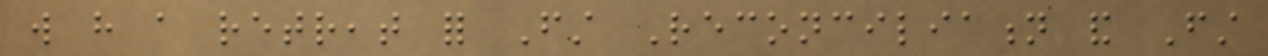will have a retreat for First Reconciliation and First
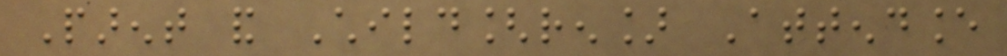Parent and Child[ren] Attendance
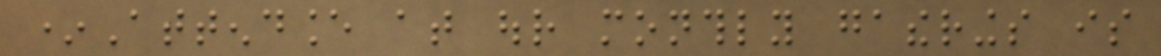*Attendance at our monthly gatherings is
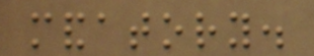mandatory.
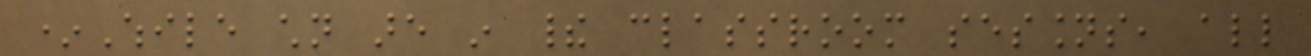*While children are in their classroom sessions, all
